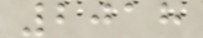2018
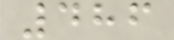486
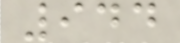944
